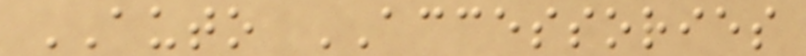AUTO ACCESSORIES
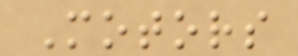Motors
